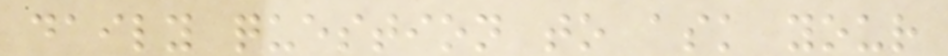daily question to ask your
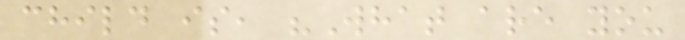child is, "What are you
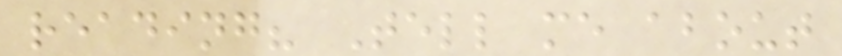reading? Tell me about
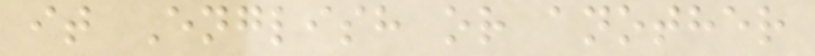it English or another
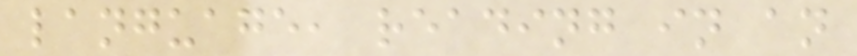language, reading in an
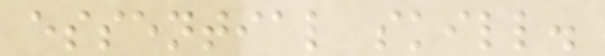essential skill.
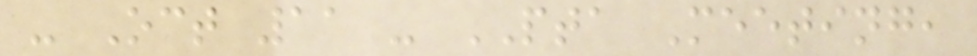- Oct 11 - PTA Meeting,
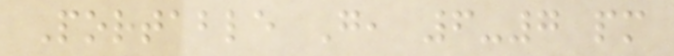Portable G, 6-7 pm
